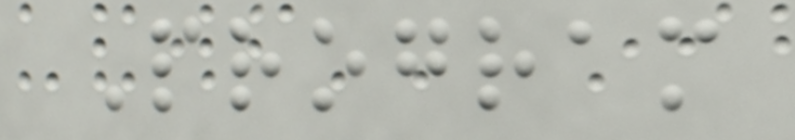Program
